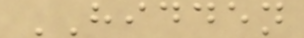HIDDEN
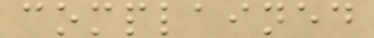complained
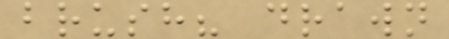brush? drawn
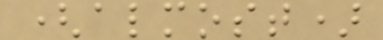(almost)
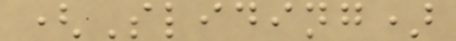(Sliding)
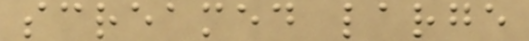screamed large
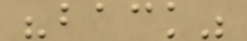"back"
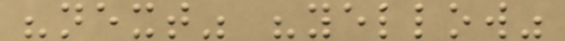"next" "yellow"
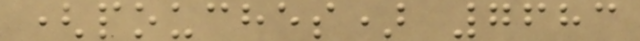(pouches) 7683
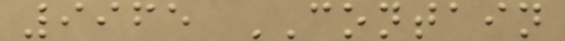9965 CONTAIN
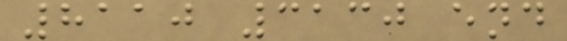8110 3130 end
